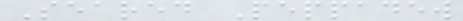Seared Peppadew
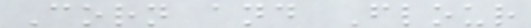Corn and Flour
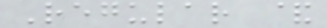Regular &
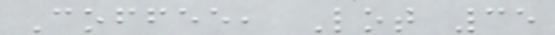Coffee, Lot 35
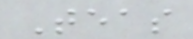Teas
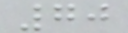70
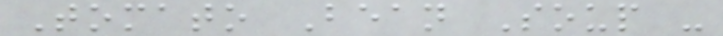Tomato Bean Soup -
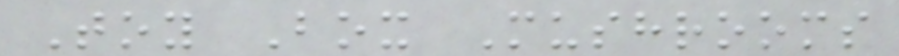Toy Box Mushrooms
